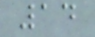14
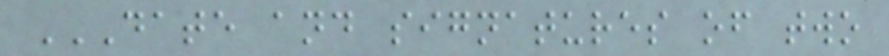DATE AND SIGNATURES OF TWO
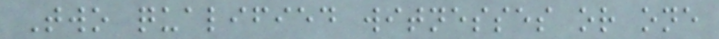Two qualified witnesses or one
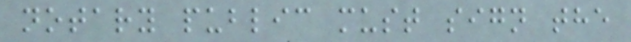notary public must sign the
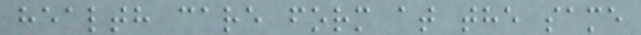health care form at the same
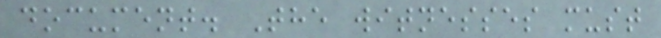document. The witnesses must
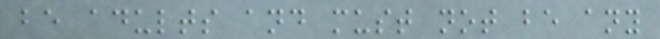be adults and must not be any
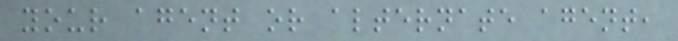your agent or alternate agent,
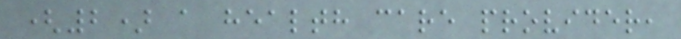(2) a health care provider,
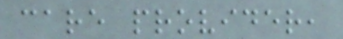care provider,
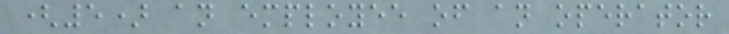(5) an employee of an operator
